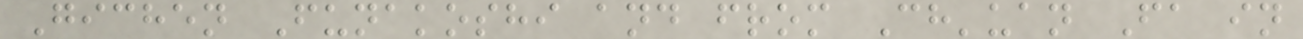Gichen Funakoshi and from Ch'uan Fa in
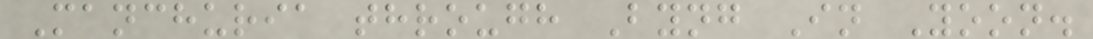Manchuria through Byng In Yoon.
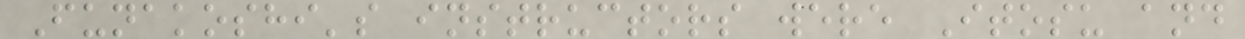Funakoshi's instructors were Itosu and
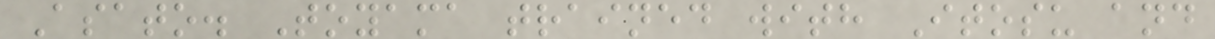Asato. Toyama trained with Itosu and
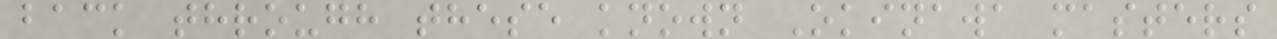back through these known Okinawa masters
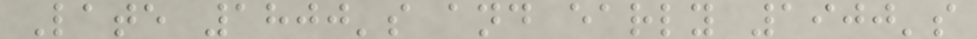Late 1800's and early 1900's
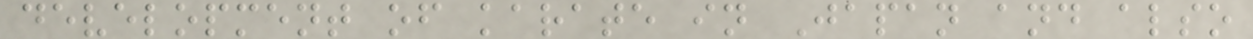development of karate in Japan and also
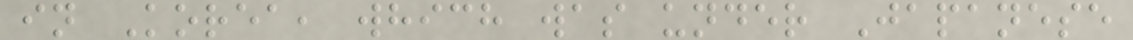in Korea, which was under Japanese
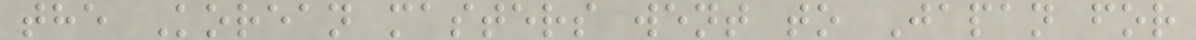the Korean masters went to Japan for
